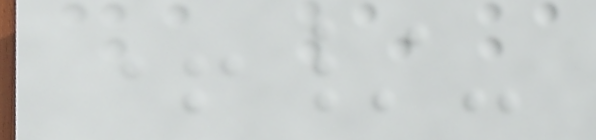+/-
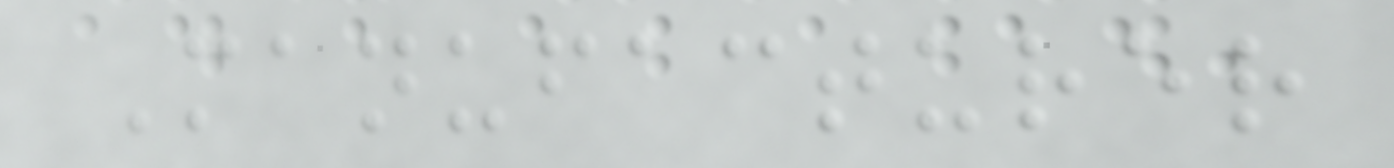Manufacturer
